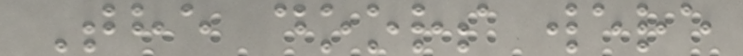The doors were
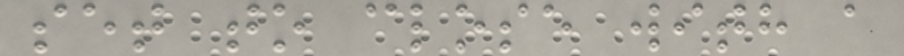set to close with a
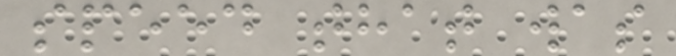speed that was
